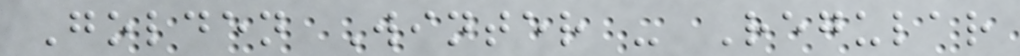Golden Winter - Regular
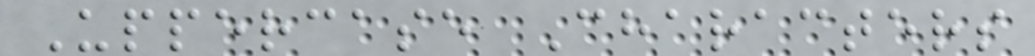Uppercase Characters
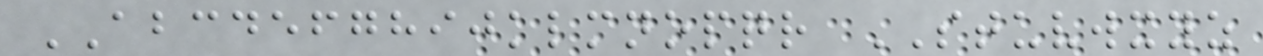ABCDEFGHIJKLMNOPQR STUVWXYZ
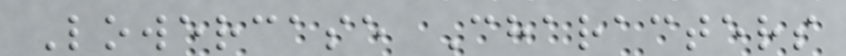Lowercase Characters
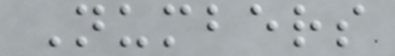Numbers
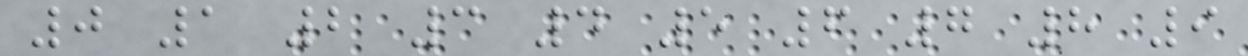0 1 2 3 4 5 6 7 8 9
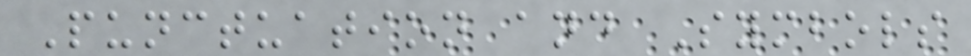Punctuation and Symbols
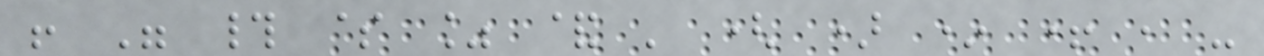! " # $ % & ' ( ) * + , -
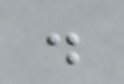.
